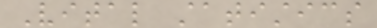Vital statistics
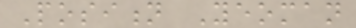Position Yeoman
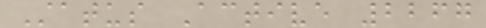Status Active 2267
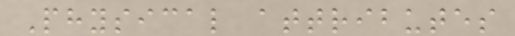Physical attributes
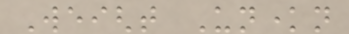Weight Unknown
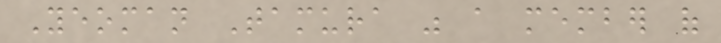Yeoman Tamura was a member of
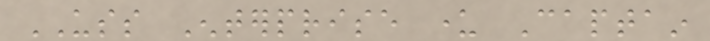USS Enterprise under Captain
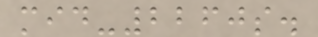mid-2260s.
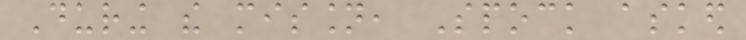During the mission, Spock asked
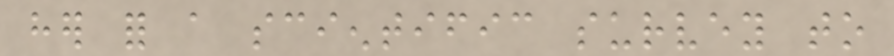her for a scientific survey to
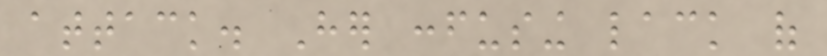attack. Her confusing lack of
